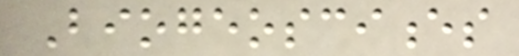Biogeosciences
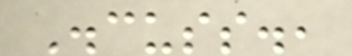Discuss.,
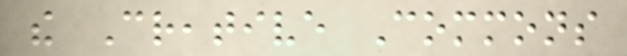the Creative Commons
